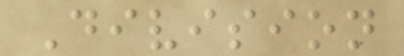Division
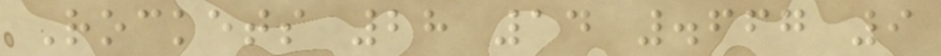Rockets 28 14 .667 9
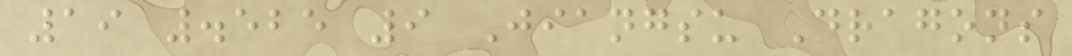19 .525 9 Jiangsu Dragons
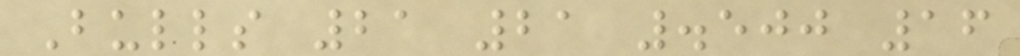Bulls 21 21 .500 16
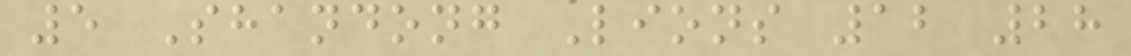5 Shandong Lions 12 28
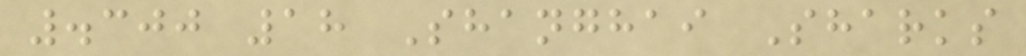.300 18 Shanghai Sharks
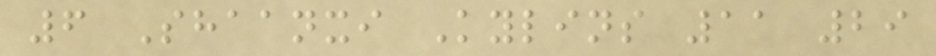6 Shaanxi Kylins 11 29
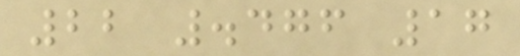22 .476 17
